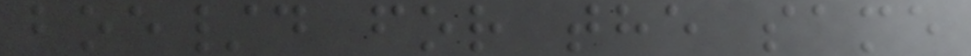boe/d for the same
